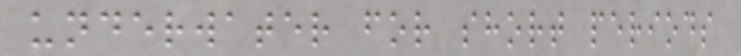underwater for short periods
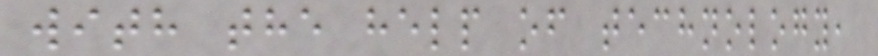with the help of technology,
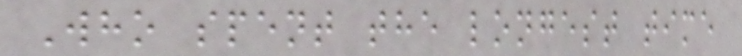Who spent the longest time
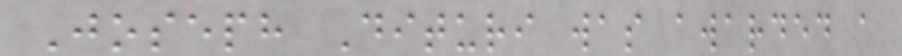Joseph Dituri was awarded a
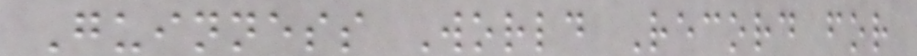Guinness World Record for
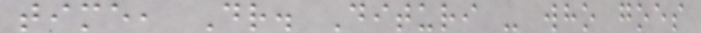time, Dr. Dituri - who goes
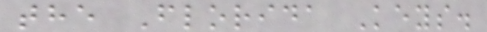the Florida Keys.
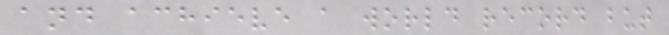and achieve a world record but
